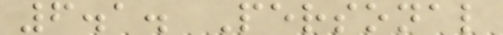6.1. Personal
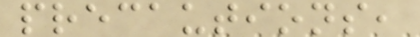precautions,
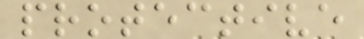protective
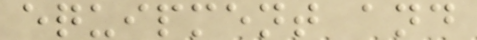equipment and
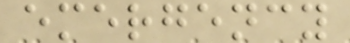emergency
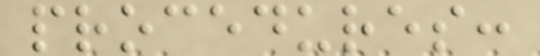procedures:
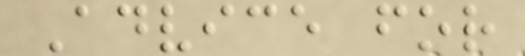Advice for
